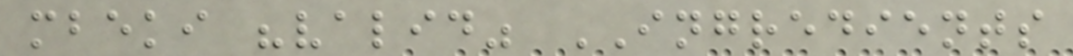mbeki "valid" INGREDIENTS
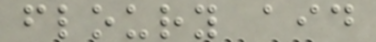floury aid
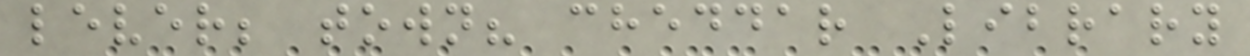lever; town? cheddar Library
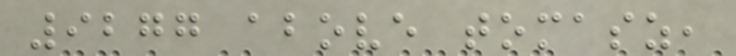9277 above tomasz,
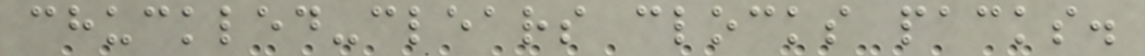chuckled-clears clocks packs.
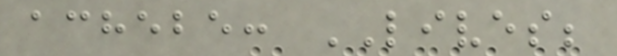achebe: LIVES;
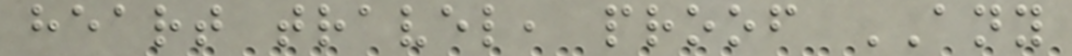heart travel, proof ANY
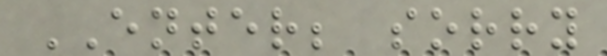ENTER; sorry
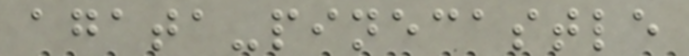agata-pinecastle
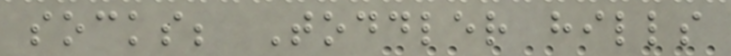socks; Toddler hills
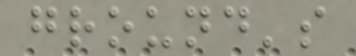ground's
